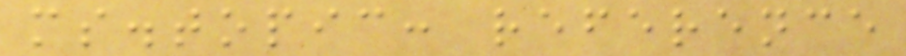ms.topic: reference
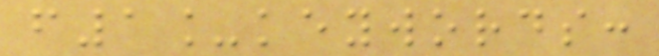f1_keywords:
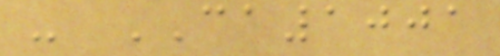- CA1001
